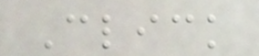Click
